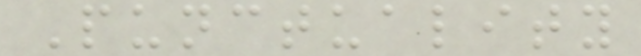Punctuality
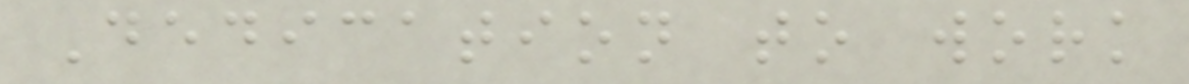Dedication to work
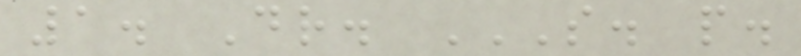1. Dr. S. P.
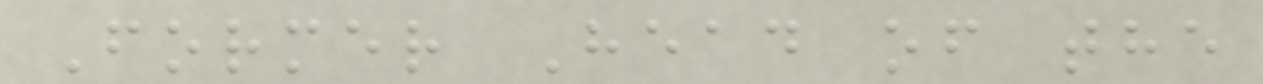Former Head of the
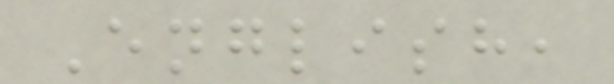English,
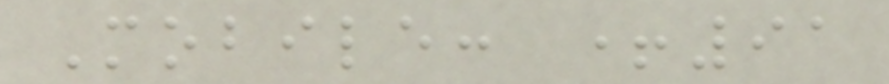Mobile: +91
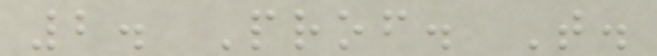2. Prof. T.
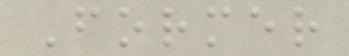Former
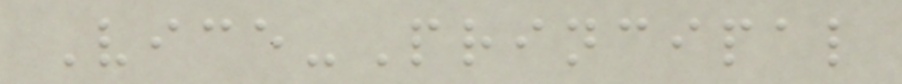Vice-Principal
